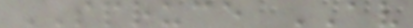SPRUCE AV
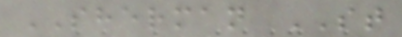SHERMAN ST
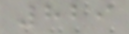829
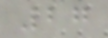27
